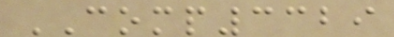COMP3329
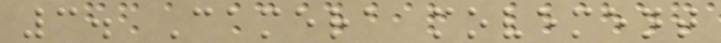3. Camera movement
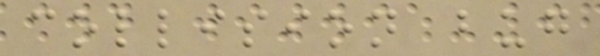collision bug
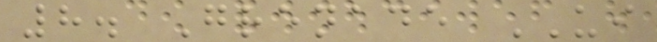8. Grenade UI
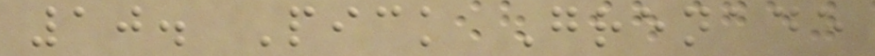10. Pick Grenade
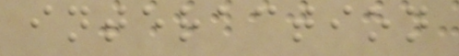interaction
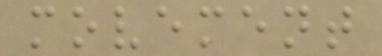movement
